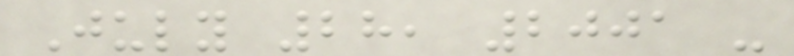July 28, 2001 -
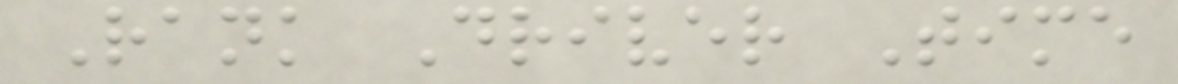Rank Driver Time
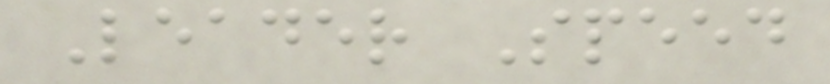Leader Speed
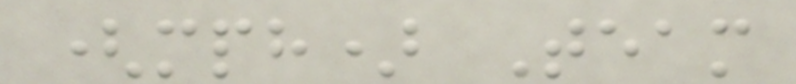(mph) Team
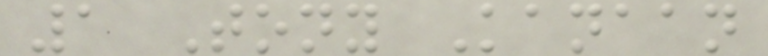1 Tony Kanaan
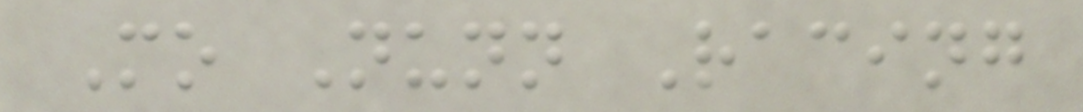Mo Nunn Racing
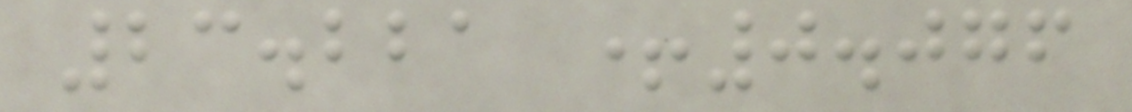23.221 +0.076
